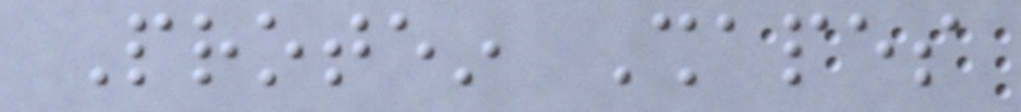Protein Shapes
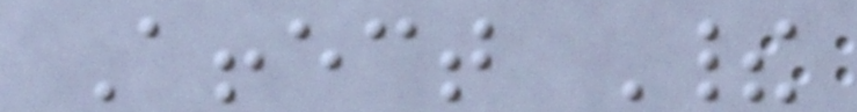Affect Their
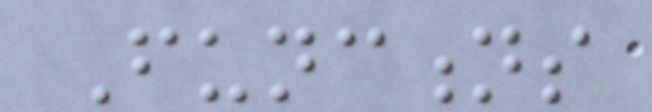Functions
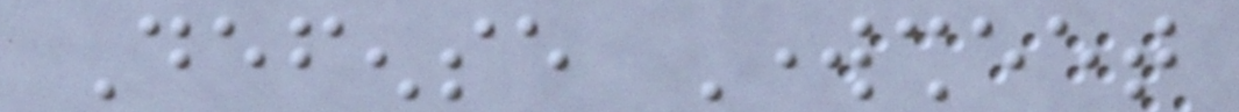Defense Worksheet
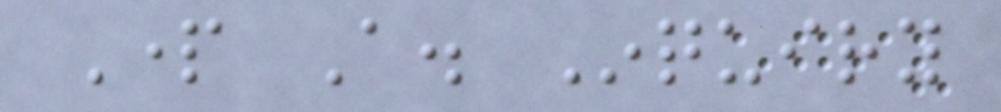Part A. Inquiry
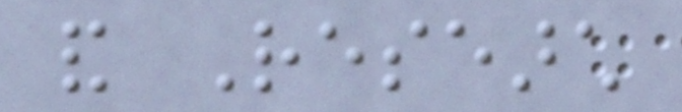and Research
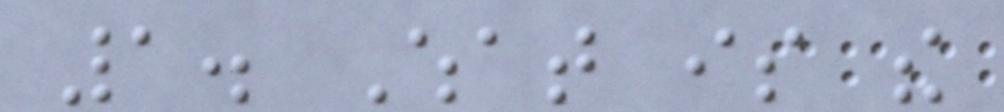1. What is the
